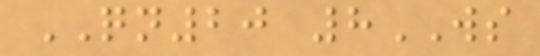QN20 8WS
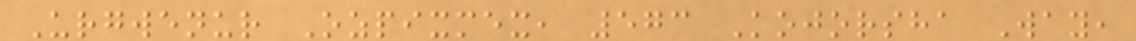Urgwenur Ozpixmex, 573 Kojorsha Way,
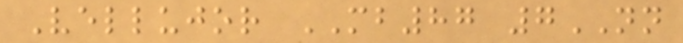Vellujor MB87 7NN
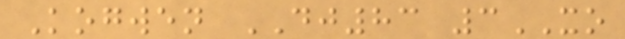Kogwen DJ83 3XO
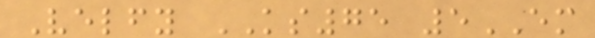Velfy KS75 5EM
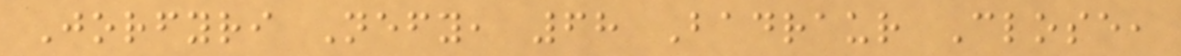Jorfyri Nefy, 68 Badraur Close,
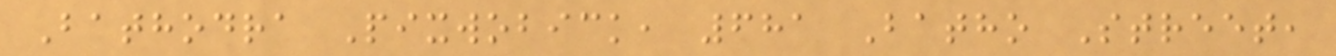Bathodra Pixwobick, 681 Batho Street,
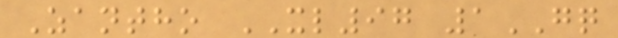Zantho XL97 1GQ
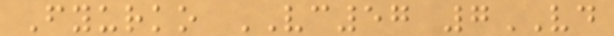Fyurko VC57 7VD
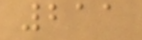211
